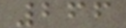266
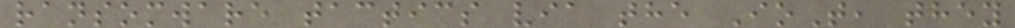ransomware tactics via the IoT, they
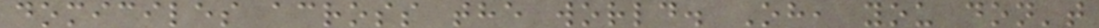domiciles across the world. Oh, you don't
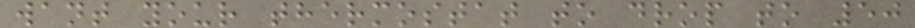want your thermostat to drop to 50
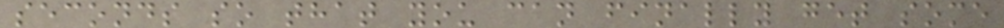seconds so that you can finally get some
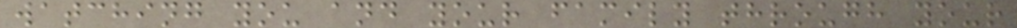watching you and your family through your
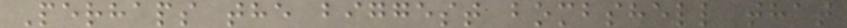Perhaps the biggest bombshell that
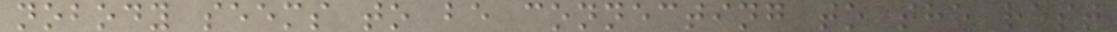nobody seems to be connecting to the rest
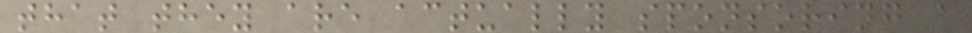that they are actually sponsoring a
